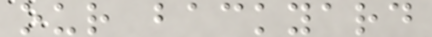our backyard
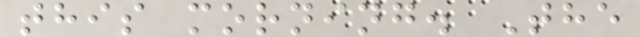this morning. The
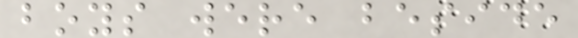boys were beside
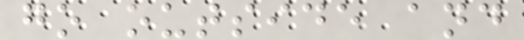go outside and
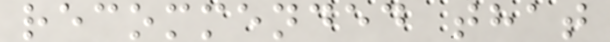recommended that
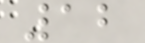12
